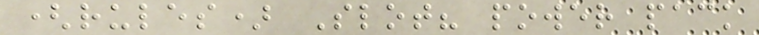(rules) Slot? power pack
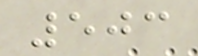503
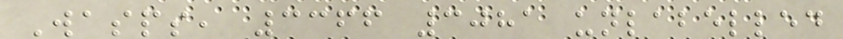Wasps, 3366 3081 unlabelled
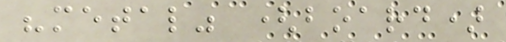"metal" (board)
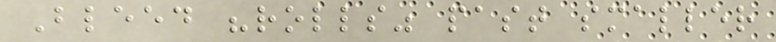Bleed "rolls" past smaller
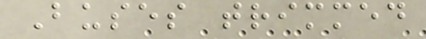Buses trimmed
